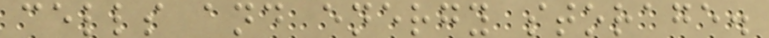cells and energy storage.
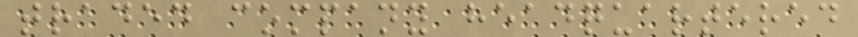traded company headquartered
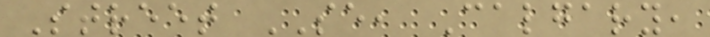Street SE, Calgary,
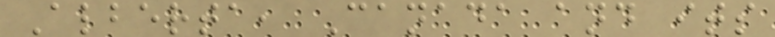Alberta, Canada and its
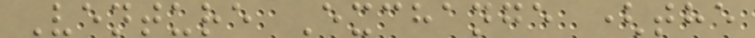Venture Exchange (the
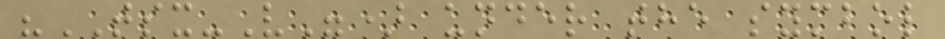"TSX-V") under the symbol
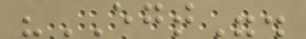"EGT".
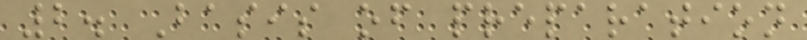2. Basis of preparation
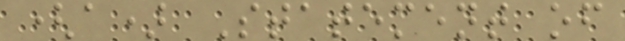(a) Statement of
